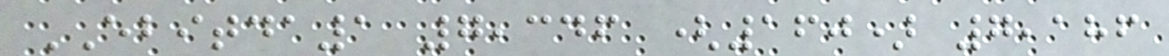EBITDA1 7,346 (160) 7,186
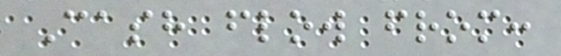Cash flow from:
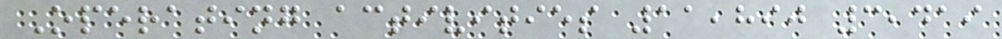Operating activities 11,890 3,419
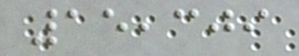15,309
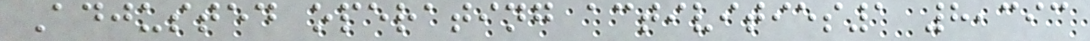Adjusted operating activities1 8,393
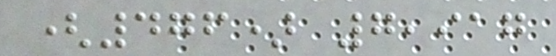(476) 7,917
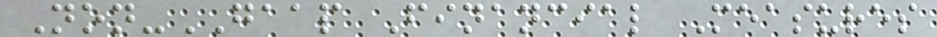Non-GAAP Financial Measures
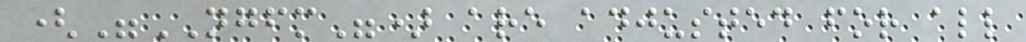("NGFM") are adjusted for all
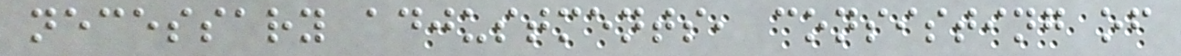necessary adjustments, consisting of
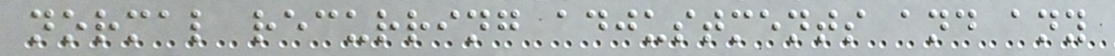normal recurring adjustments and any
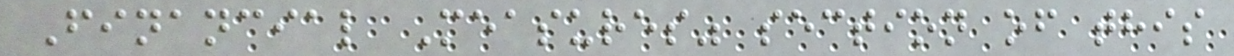Financial Measures" section of this
